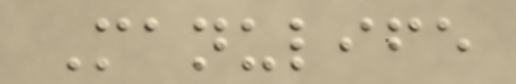Manulife
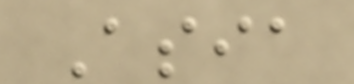Asia
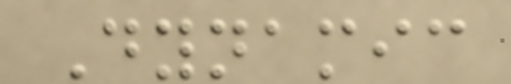Dynamic
